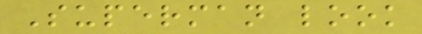Superman look
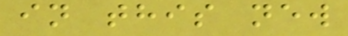in this new
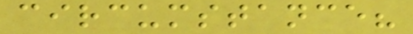circumstance?
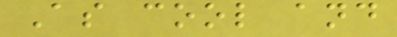As cool and
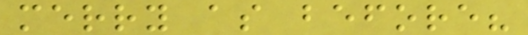merry as before?
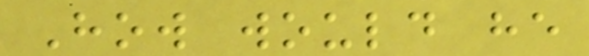How would he
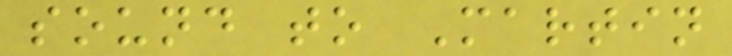sound to Martin
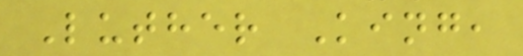Luther King,
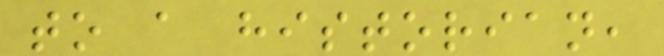to a historian,
